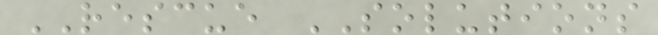RESCUE SOLUTIONS
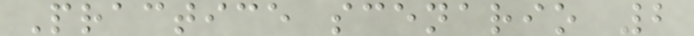Practice scenario 2
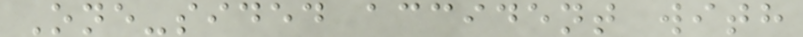One-sided accident with
